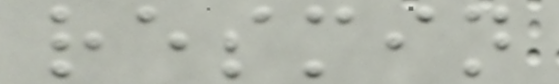resmin
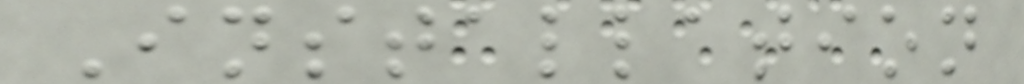Installation
